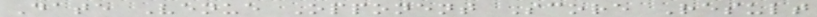Date Venue Opponent Score Result
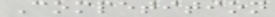Competition
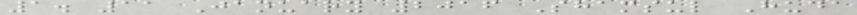1. 11 January 2016 Shamsul Huda
